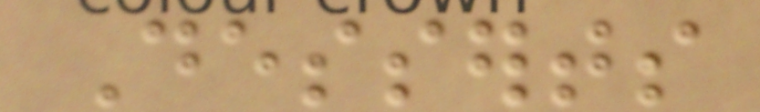Desserts
